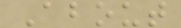About
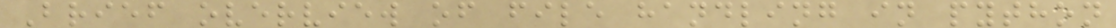Brief overview of file handling in python
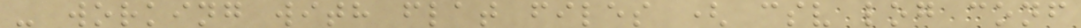- working with flat files ( csv log conf
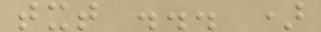txt ... )
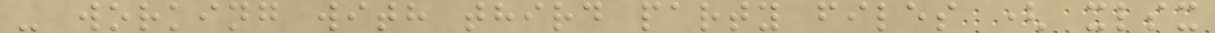- working with third party files ( xlsx
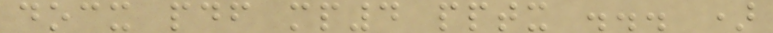docx pdf mp4 pptx ... )
